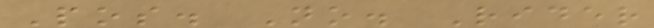Pos. No. Rider
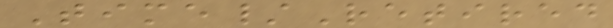Time/Retired
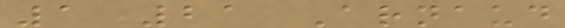1 21 Arnaud
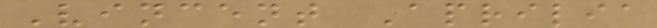Vincent Aprilia
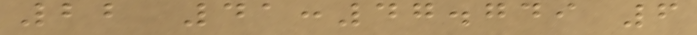22 41:47.749 6
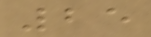25
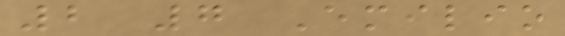2 7 Emilio
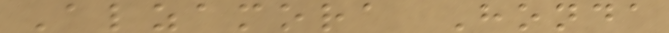Alzamora Honda
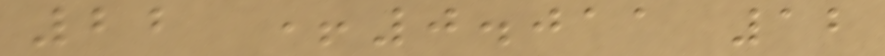22 +0.011 12
